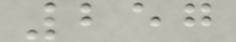257
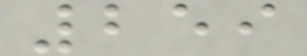259
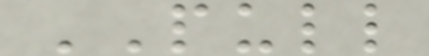PULL
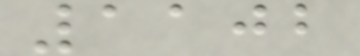1102
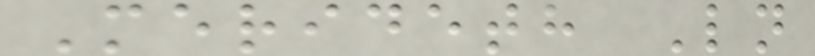Merideth Ln
